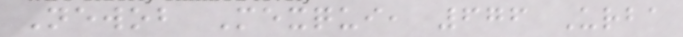Newob Mexqui, 676 Urba
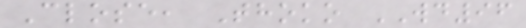Close, Thoko WD96
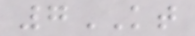7KT
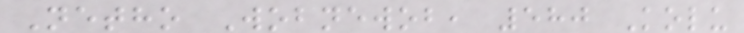Netho Wobnewob, 580 Kolu
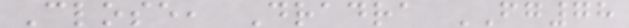Close, Dradra FG78
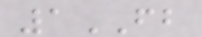1FB
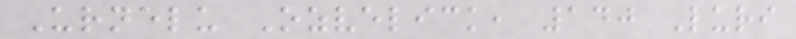Urnelu Ozvelick, 140 Luri
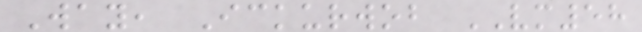Way, Ickurwob VM58
